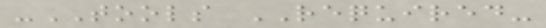-TOOLS REQUIRED-
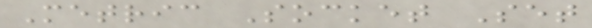Metric Socket Set
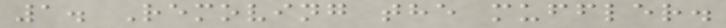1. Removing the muffler.
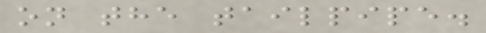on the tailpipe.
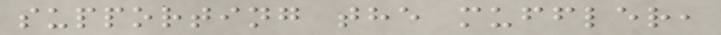supporting the muffler,
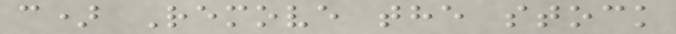c) Remove the stock
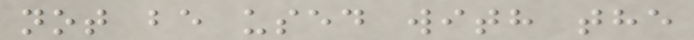not be used with the
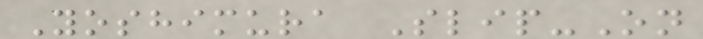Yoshimura Slip-On
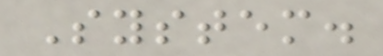System.
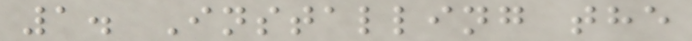1. Installing the
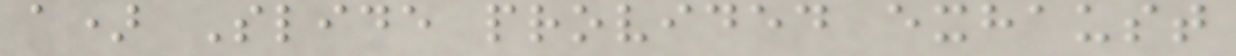a) Slide provided exhaust
